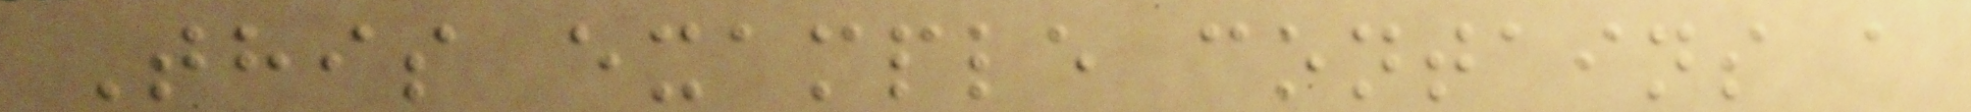This example contains a
